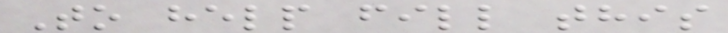To help fill this
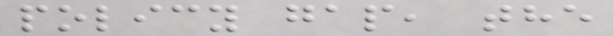policy gap, the
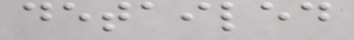detailed
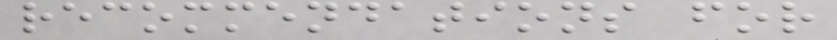recommendations for
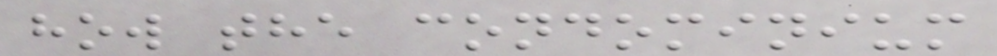how the condominium
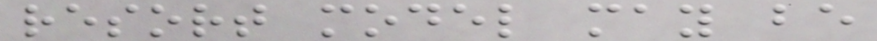resort model may be
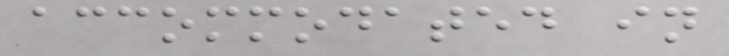accommodated in
